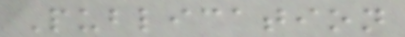Publication
